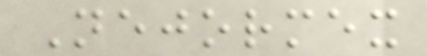Nejormex
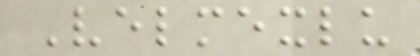Velmexlu
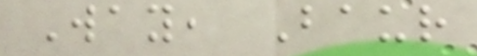Way, Baur
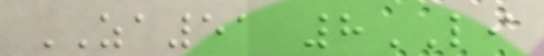ZA51 8LI
